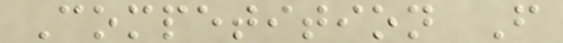Competition F
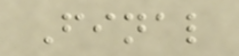Final
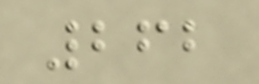262
